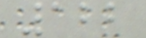122
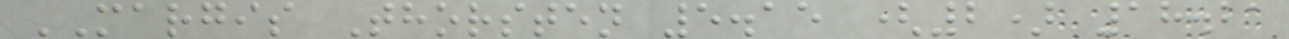MARGIS Thorsten 5.15 (2) 18.21
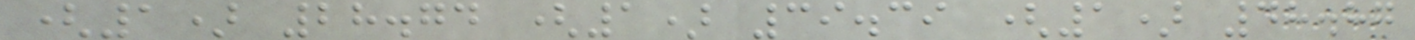(1) 28.74 (1) 39.39 (1) 48.87
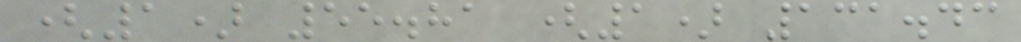(1) 55.81 (1) 131.43
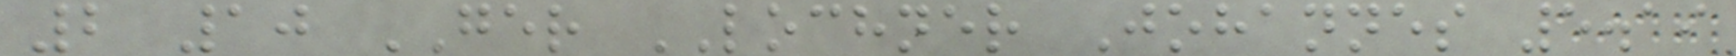2 10 GER LOCHNER Johannes 5.19
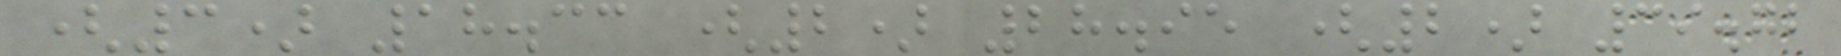(3) 18.33 (2) 28.95 (2) 39.72
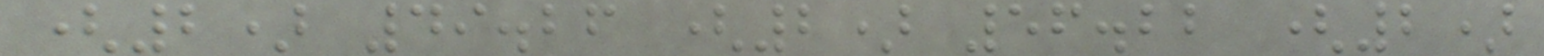(2) 49.26 (2) 56.22 (2)
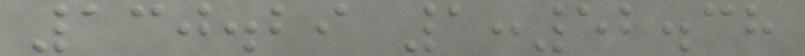130.29 1:52.38
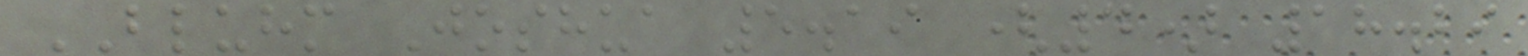BLUHM Joshua 5.19 (4) 18.29
